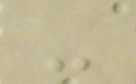-
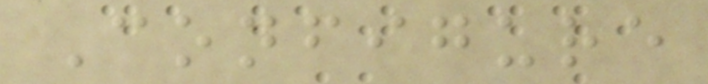Configure
